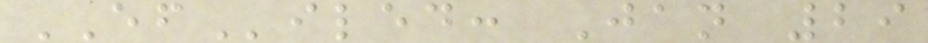EFiled: Jan 29
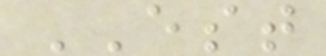EST
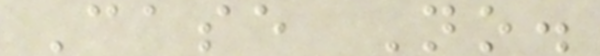Case No.
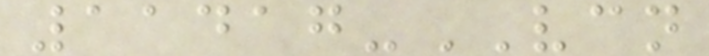11417-VCN
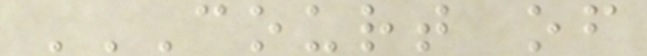COURT OF
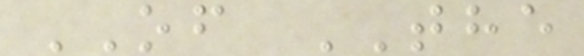OF THE
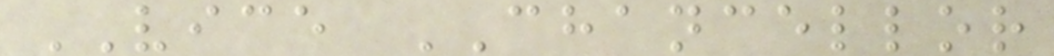VICE CHANCELLOR
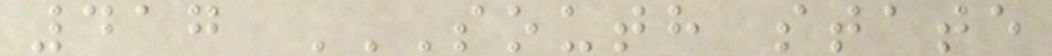417 SOUTH STATE
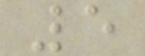5
